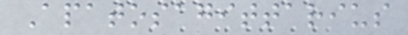Apatosagittarius
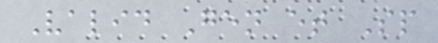Valid Gen et Sp
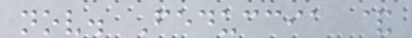nov. Feduccia &
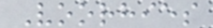Voorhies
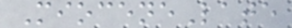MioceneLate
